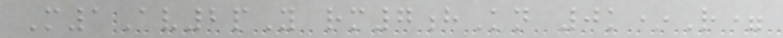M1Av2pY rm7hKn 0k*R=
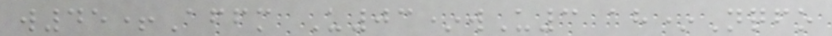w45+Affm U03*wU3 ah*Nqfo
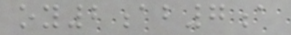oy2ab7a
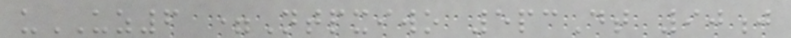uUZ6 =Ntpxiwo 5pcDt 90j
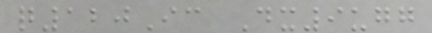q120Ic Dx9ugg
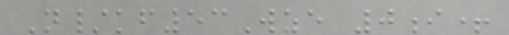N/kf53Wze 0i+
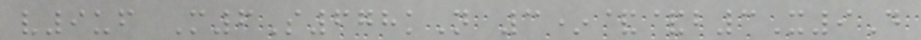v9uf M6S678kN 3*&&b3X9D
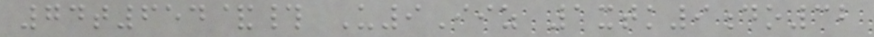74t654&# U9Iiz 1xtk9do32
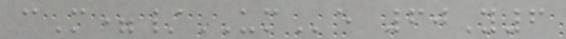cM=/UMe 60Y6
